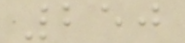250
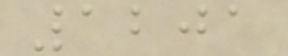1201
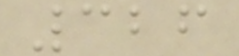326
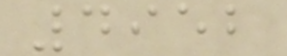4952
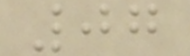07
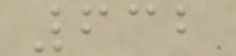632
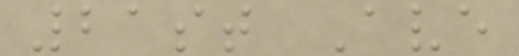21st Ave
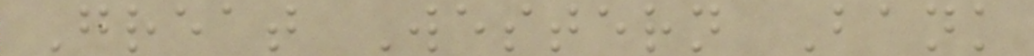Great Western Bank
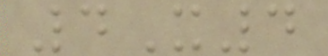4X4
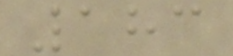183
